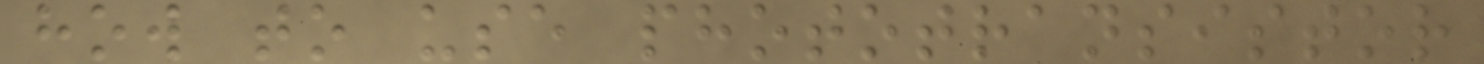how to use phototransistor
